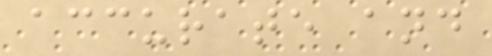accurate and
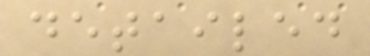detailed
